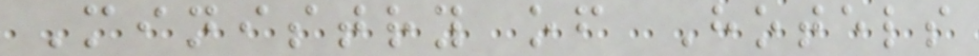Ministry of Hotels
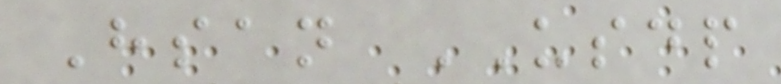Hsan USDP
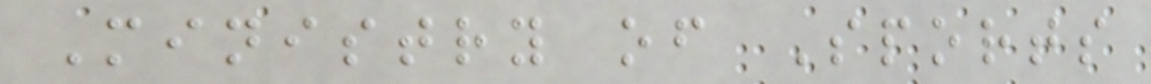Ministry of Sports
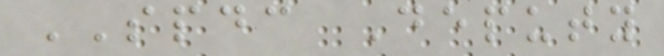SPDC Deputy
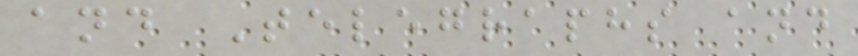and Telegraphs and
